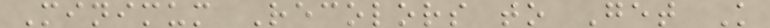Minimum Recolors to Get K
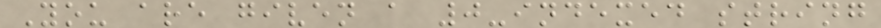You are given a 0-indexed string
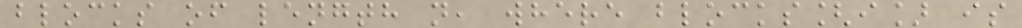blocks of length n, where blocks[i] is
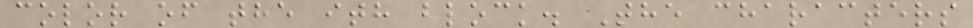color of the ith block. The characters
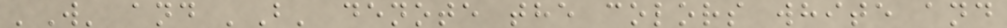'W' and 'B' denote the colors white and
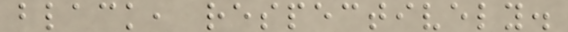black, respectively.
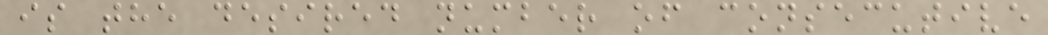is the desired number of consecutive
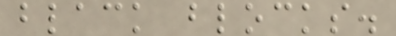black blocks.
